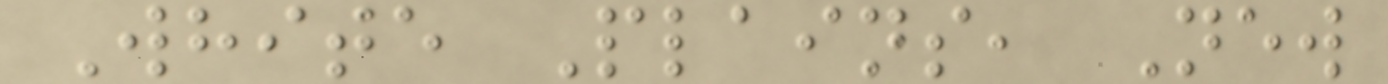White Plains, New
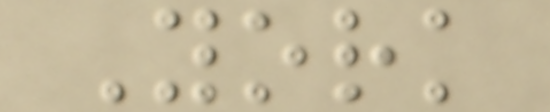York
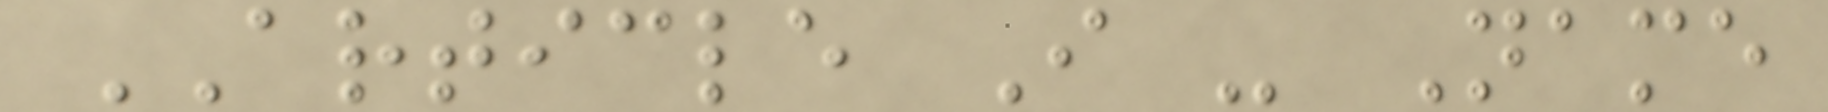ARTICLE I - Name
